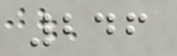246
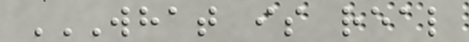WHAT IS REAL
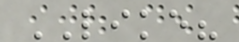LIKE?
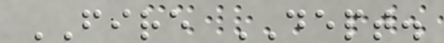FIRE DEPT.
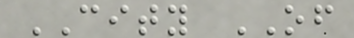CITY OF
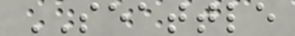SEATTLE
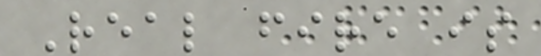Real fire is
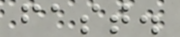fast.
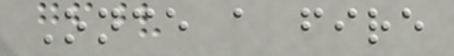Once a fire
